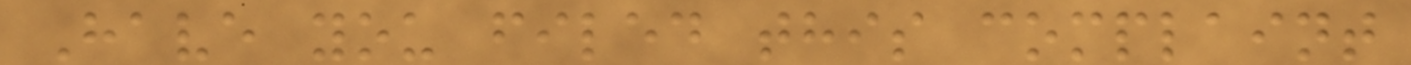Have you filed this complaint
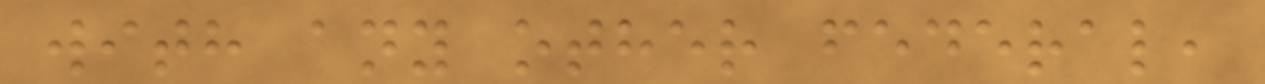with any other federal,
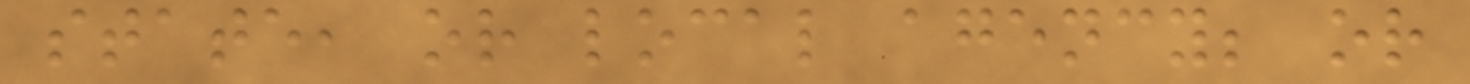state, or local agency; or
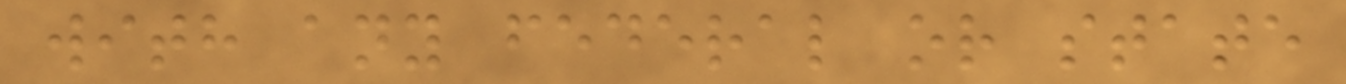with any federal or state
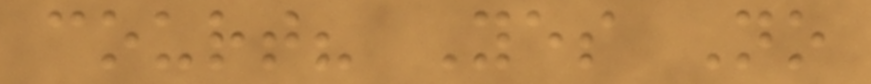court? Yes No
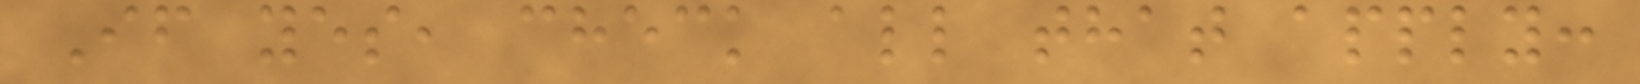If yes, check all that apply:
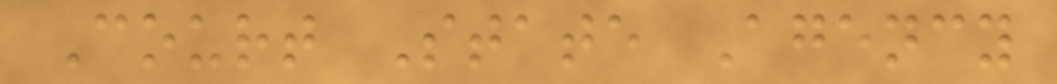Court State Agency
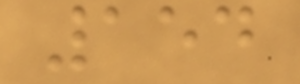154
